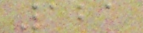121
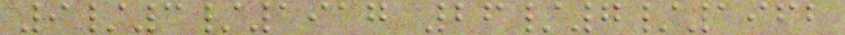9/3/1917 26/7/1962
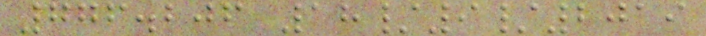776.206 18/9/2019
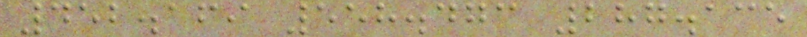452.169 558.473 287.135
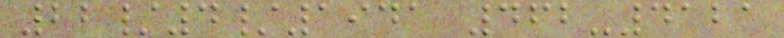22/4/1941 462-4121
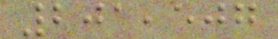201,507
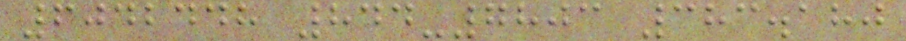6042448 844-7803 383.180
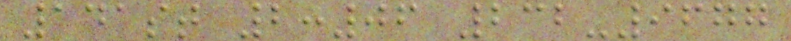141st 2:06 232-9677
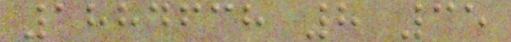1884638 8 35
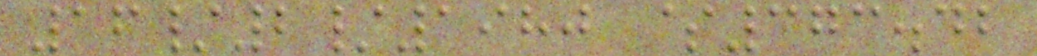16/2/1980 $373.42
